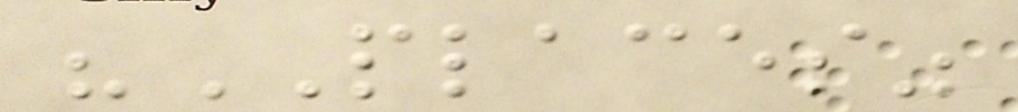"PLACES"
